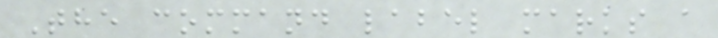The command label marks a
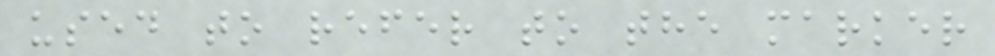used to refer to the marker
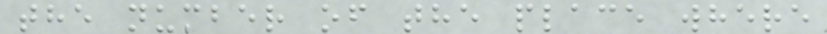the number of the place where
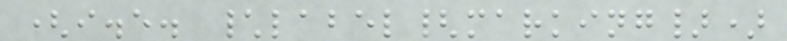(i.e. \label{marking})
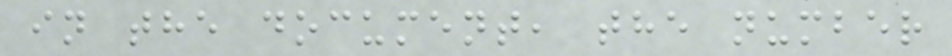in the document, the number
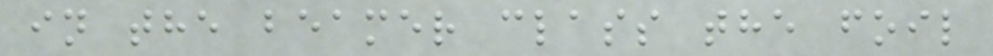in the beamer class the foil
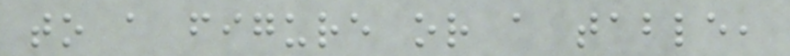to a figure or a table,
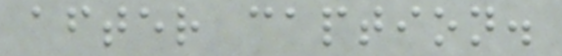after caption.
